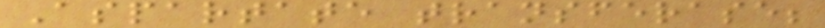Aspartate transferase;
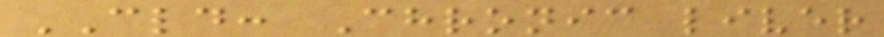CLD: Chronic liver
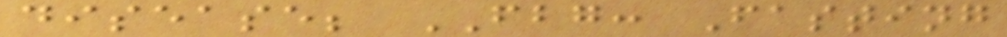disease; FBG: Fasting
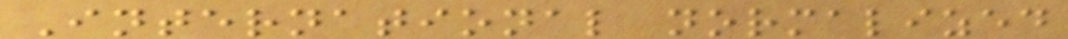International normalized
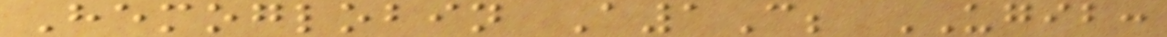Hemoglobin A1C; UGIB:
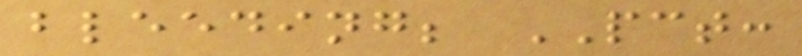bleeding; PCT:
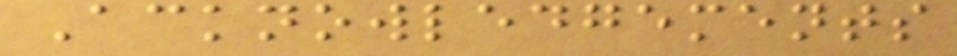Acknowledgements
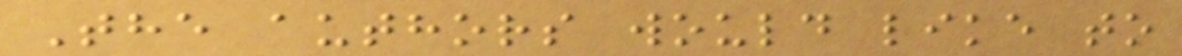The authors would like to
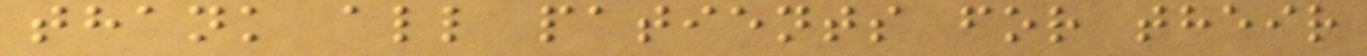thank all patients for their
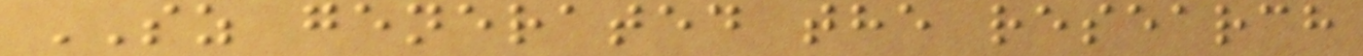SZ generated the research
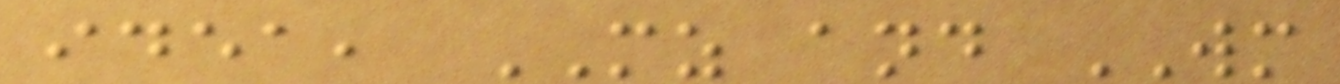idea, MZ and WM
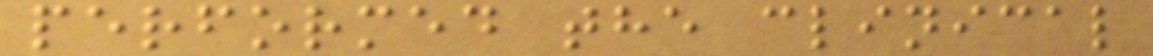performed the clinical
